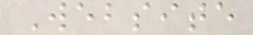Website
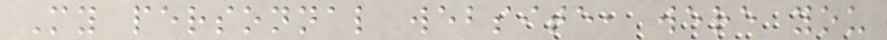My personnal website, were you
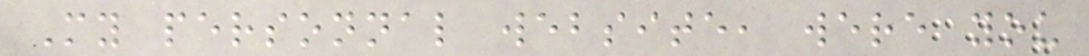My personnal website, were you
